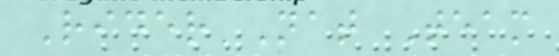Rider Nat Team
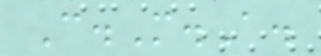C.M.A.
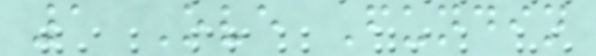1 Ove Fundin
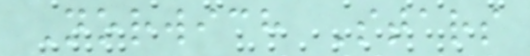Norwich Stars
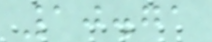10.71
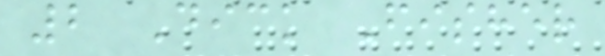2 Dick Fisher
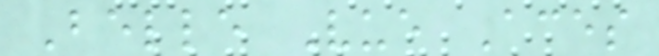Belle Vue Aces
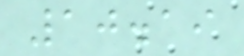10.19
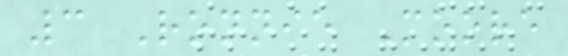3 Ronnie Moore
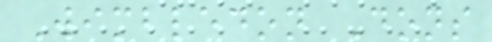Wimbledon Dons
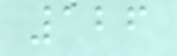126
